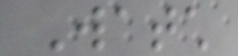Watch
